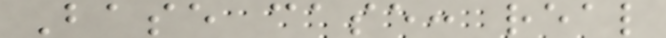Base case: real
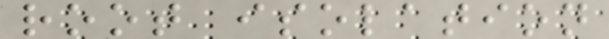root isolation
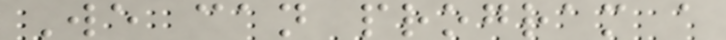We can program a
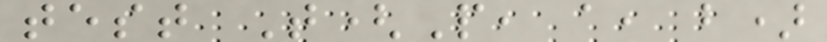test T(P, a, b)
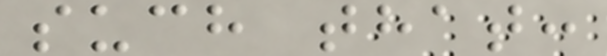such that:
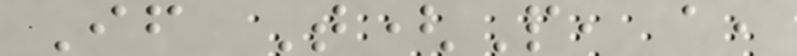If T(P, a,
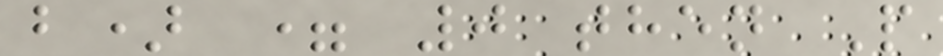b) = 0 then P
